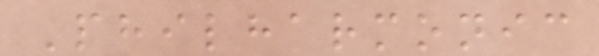Philharmonic
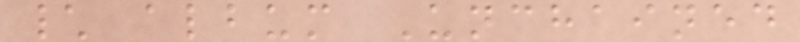\ album Unchained
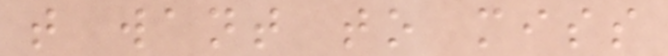t want to miss
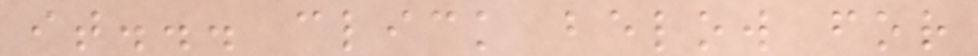it... click below for
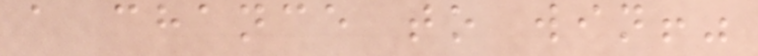a chance to win!"
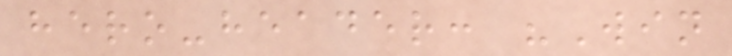hero-header: "Win
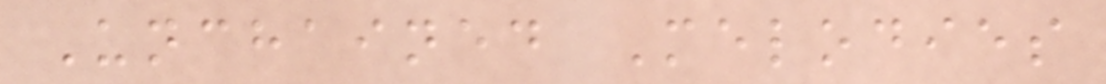Unchained Melodies
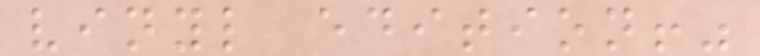vinyl edition!"
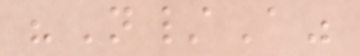"N/A"
